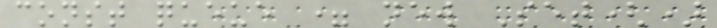const queue = new Set()
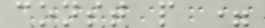const p =
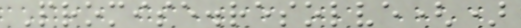Promise.resolve()
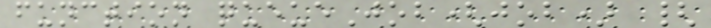function queueJob(job) {
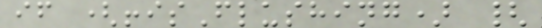if (!isFlushing) {
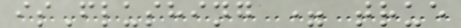isFlushing = true
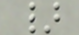}
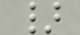}
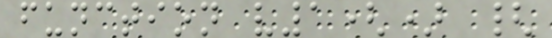function v1() {
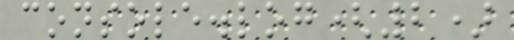console.log(2)
